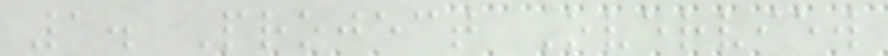1. Project Overview
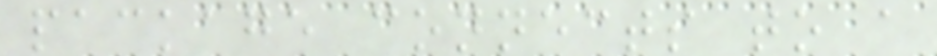package connects to a
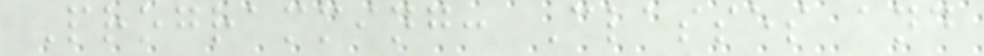Programming: Classes and
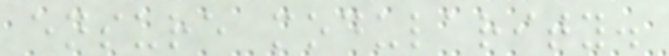ensure modularity.
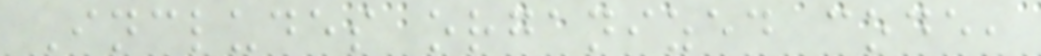Includes organized code,
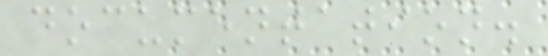documentation.
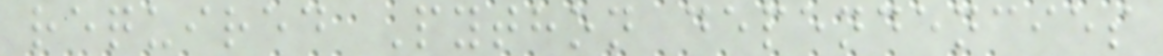required Python dependencies
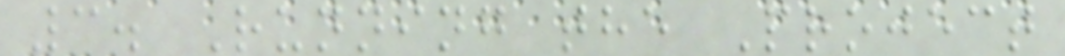3. Running the Project
